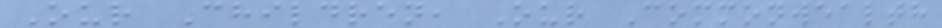Our Children, Our Commonwealth
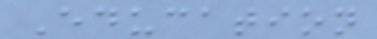Education
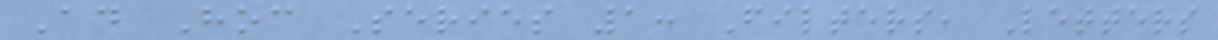Ad Hoc Series 1: Filters, Letters
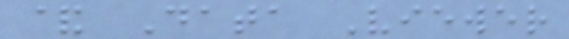& Data Viewer
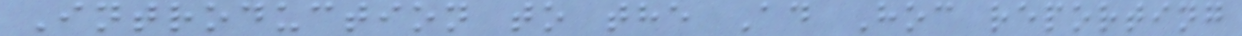Introduction to the Ad Hoc reporting
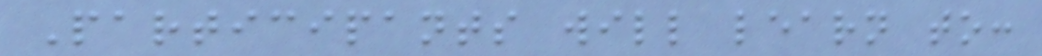Participants will learn to:
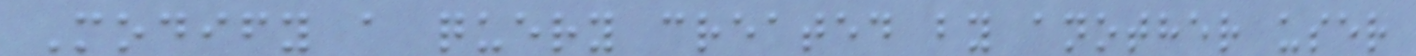Modify a query created by another user
